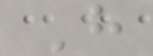H
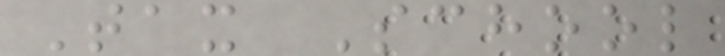Tax School
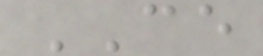CE
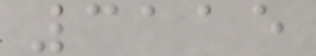3115
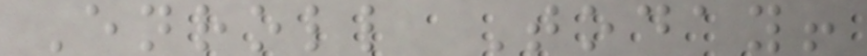Enroll Today!
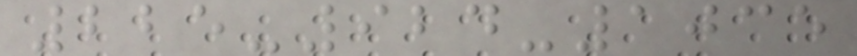225-924-1035
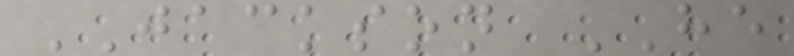JACKSON HE
